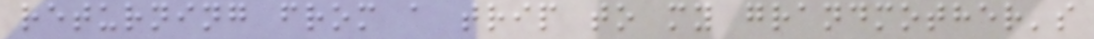returning from a trip to my grandmother's
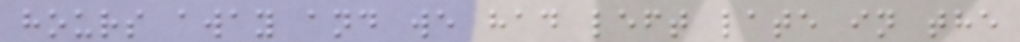hours away and we had left late in the
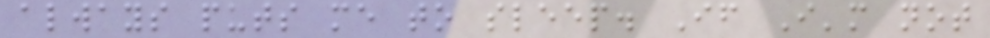always puts me to sleep. If I'm not
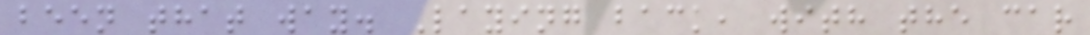been that way. Laying back, with the car
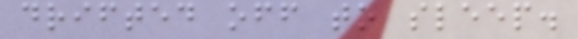drifted off to sleep.
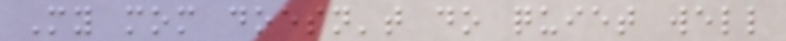My mom doesn't do quiet well
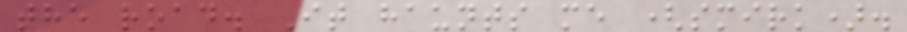the road. It haunts me (smirk).
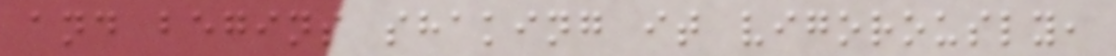and begins shaking it vigorously,
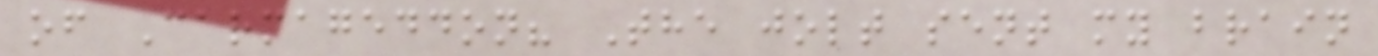of Carmageddon? The jolt sent my brain
